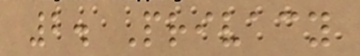2. Privacy
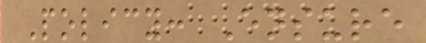Policy: Ensure
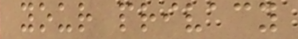your privacy
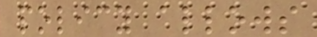policy allows
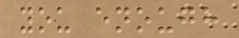you enough
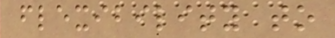flexibility to
